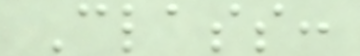Class:
